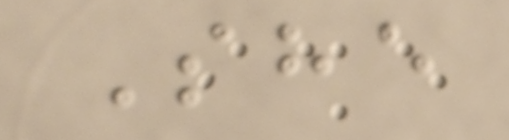She
